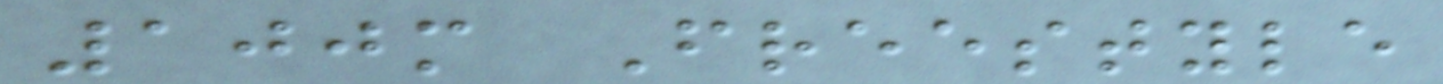100m Freestyle
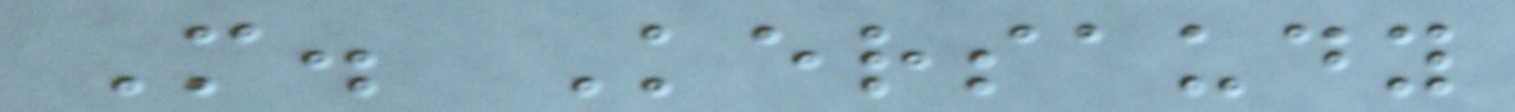M. Kersaudy
